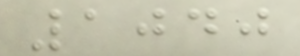1040
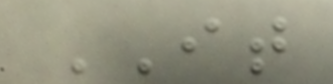IT
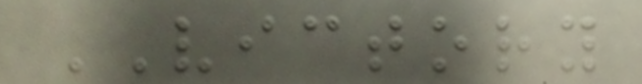VICTORY
